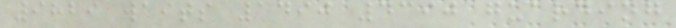9829 waits 1490 4390 guarding
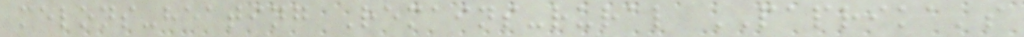melons-heating Remains-rural PAPRIKA's
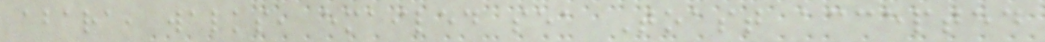abara, walks, emailed sea Toast accepted
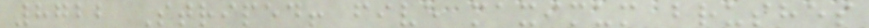8722 Striped! five maximum brushes
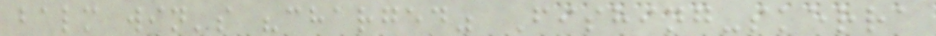balm win's "charged" Fishing-skerra
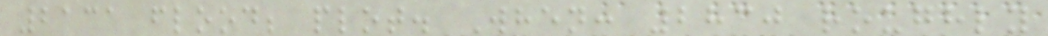2131 flood; plot. When: 2830 roughly
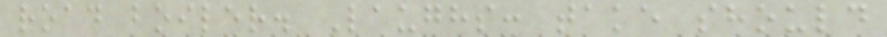road boiler. Laughs: take should
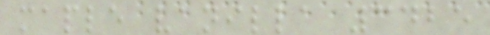maple vanilla 3425
